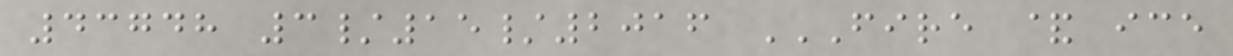43748 3/15/2016 FIRE & ICE
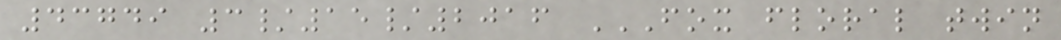43749 3/15/2016 FOX FLORAL TWIN
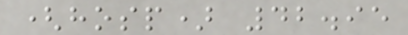(hosp) 42.95
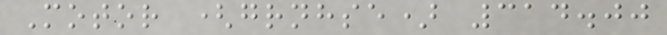Motor (grnhse) 314.00
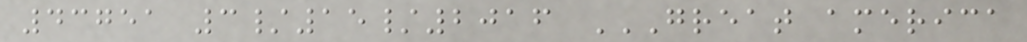43751 3/15/2016 GREAT AMERICA
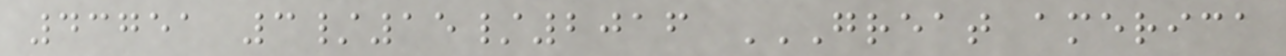43751 3/15/2016 GREAT AMERICA
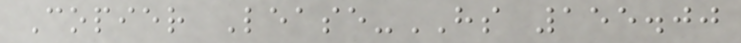Copier Lease-HS 155.00
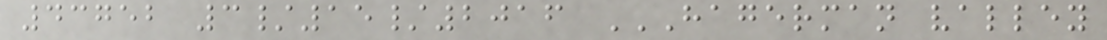43752 3/15/2016 HAGERMAN VALLEY
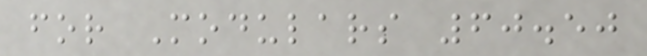for Modulars 60.50
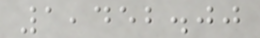1,452.00
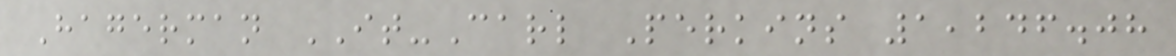Hagerman IT-Carl Perkins 1,246.08
